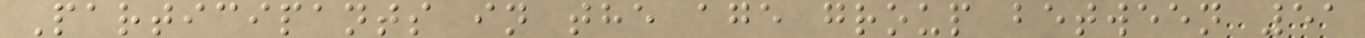Participants in the age group between 51
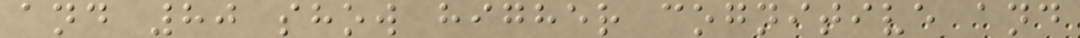and 80 show higher cognitive and
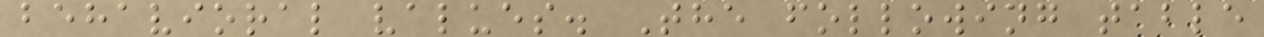behavioral values. The following table
